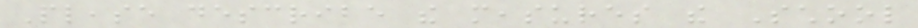Please describe the measures the School
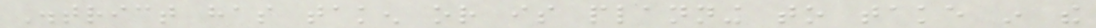District has taken or is planning to take in the
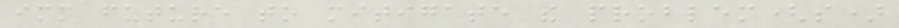immediate future to mitigate the problem(s)
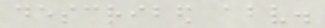described above.
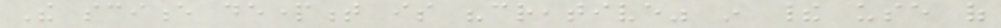The science department is "creative" in their use of
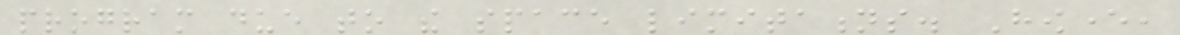program due to the space limitations. However,
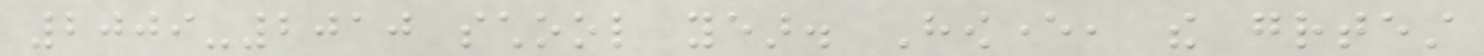2009-2010 school year. However, the greatest
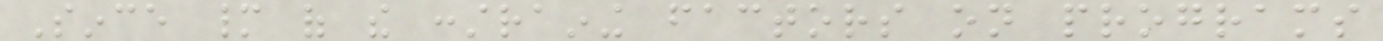Since many of the constraining factors on programs
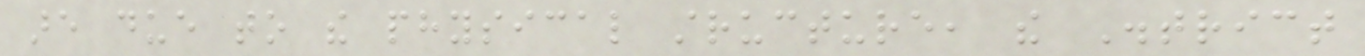are due to the physical structure, the District
